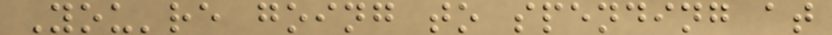You're going to spending at
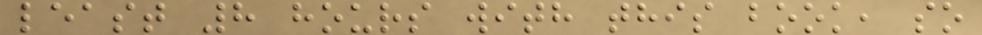least 8 hours with this book, so
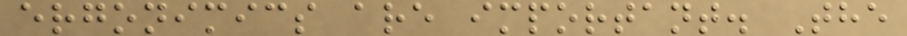ergonimics are important. The
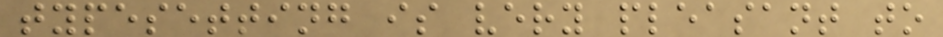typesetting is very pleasant to
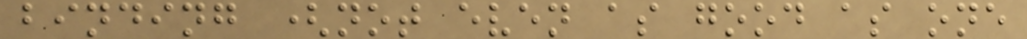binding (not even as good as one
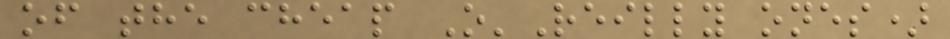of the cheap O'Reilly ones)
